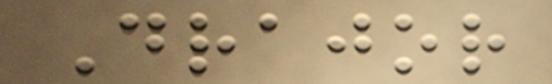Drajor
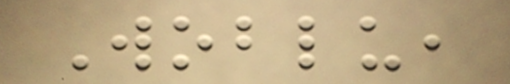Woblu,
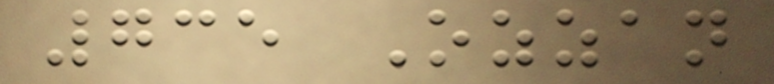735 Ozzan
